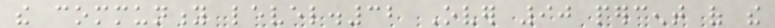the community level.32 Over 90 percent of the
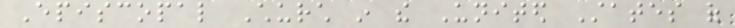Episcopal Church in the United States of
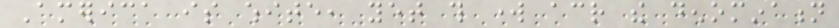America is white, yet this work across the denomination
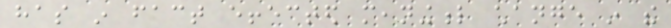has in fact effected meaningful change in the
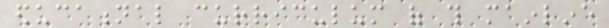educational curriculum of this mainline
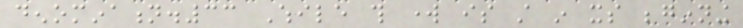denomination.33 While this work is still in its beginning
